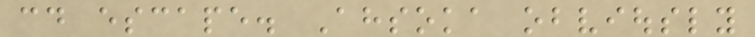could escape. Ahsoka obviously
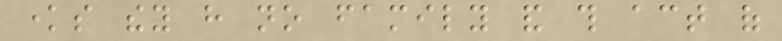knows they have no family and this act of
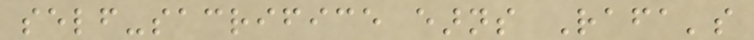self-sacrifice earns Rafa's
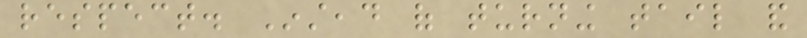respect. Instead of turning tail and
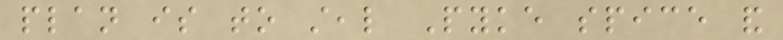plan is to steal Pyke spice and
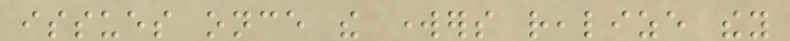issues once the workers realize they
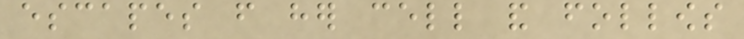escapes from her cell and follows
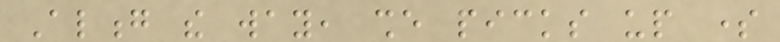Along the way, she picks up some
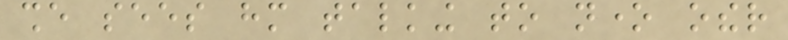she sees him talking to none other
